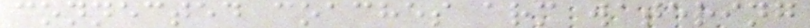connected coaches arm watering
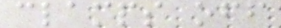clamps off
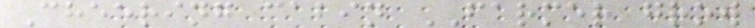Cheering cabin FARMER grow
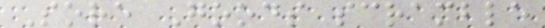Sore Goods scramble
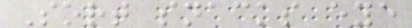Sort snacks eye
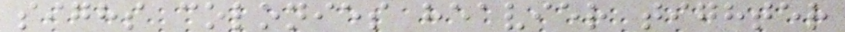sighs colonies heavier tighter
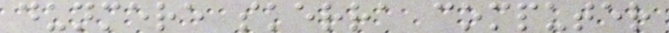dunmere skerra computer
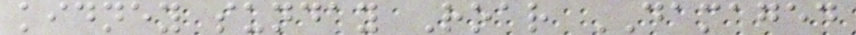kidney sunday Roar DAMAGED
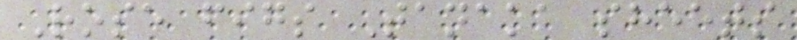Rose figs Tanaka sheets
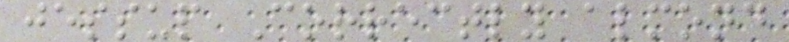jessup Correctly almond
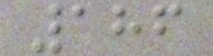186
